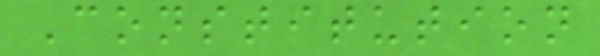Constitution
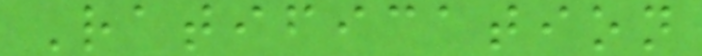Ratification
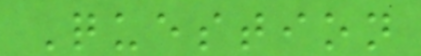Question
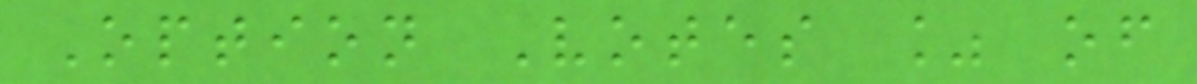Option Votes % of
